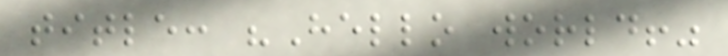title: "Hello world!"
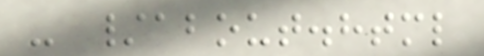- /about.html
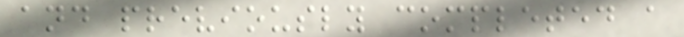and previously completed a
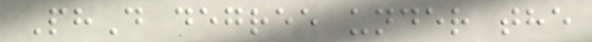PhD degree under the
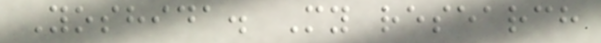Yoshida. My research
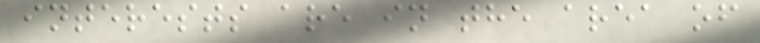interests are in the area of
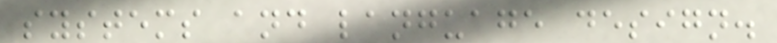systems and language design.
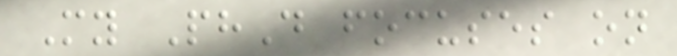My PhD focuses on
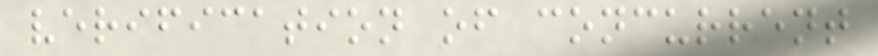verification of concurrent
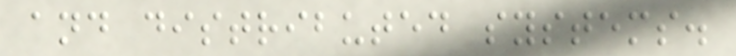and distributed systems.
